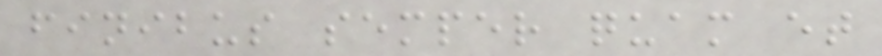finibus semper quam et
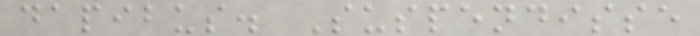dapibus. Suspendisse
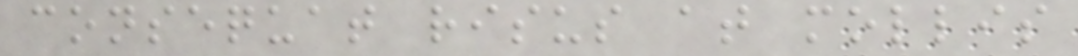consequat risus at mollis
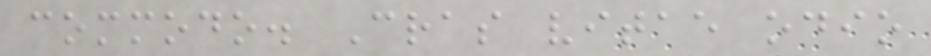commodo. Cras vitae odio
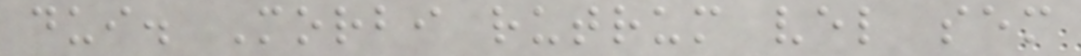dui. Morbi rutrum vel sem
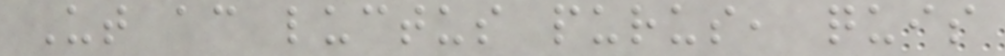Ut ac luctus purus, quis
